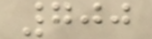700
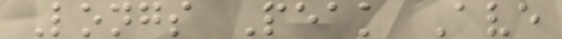Longs Peak Ave
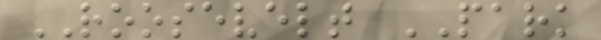ROOSEVELT PARK
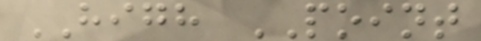HIGH POINT
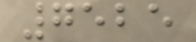7525
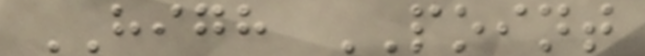HIGH POINT
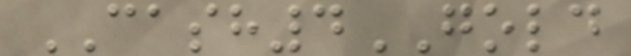CASH4GOLD
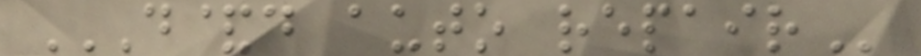D&D AUTO REPAIR
